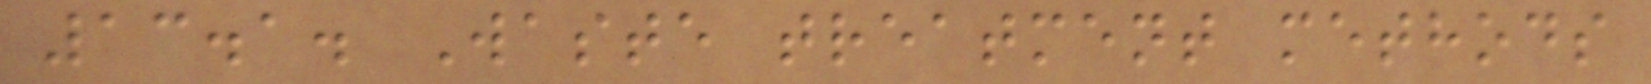13.1. Waste treatment methods
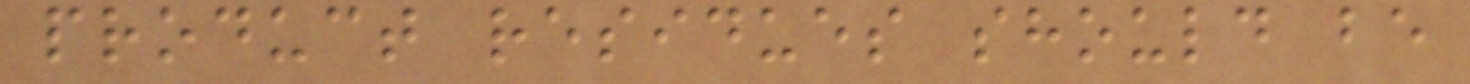product residues should be
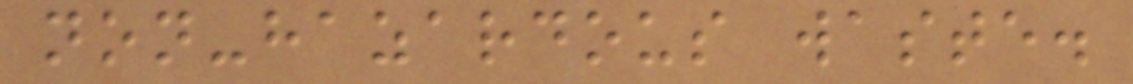non-hazardous waste.
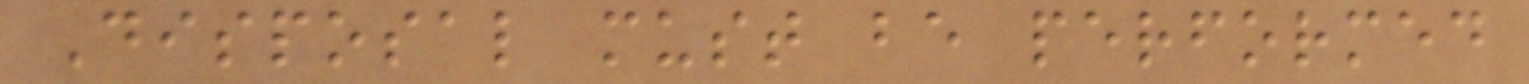Disposal must be performed
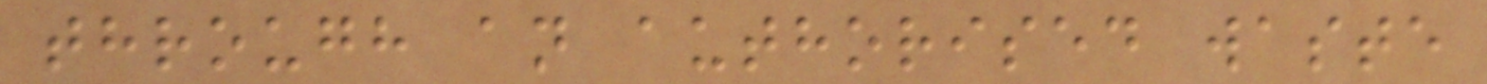through an authorised waste
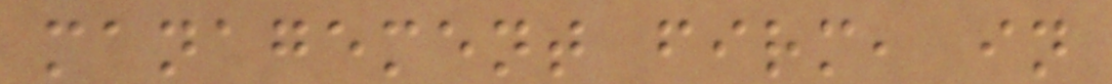management firm, in
